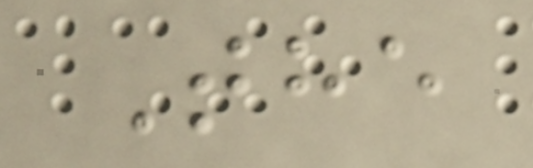The
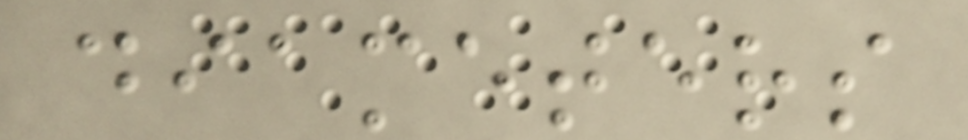diameters
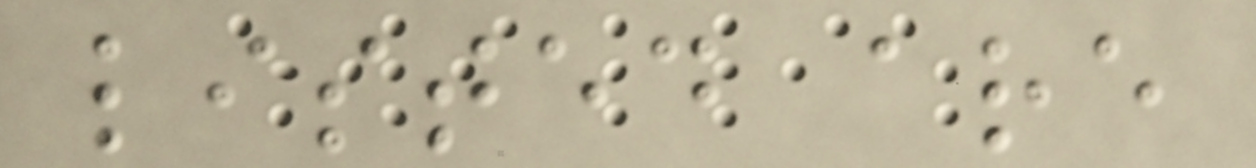listed are
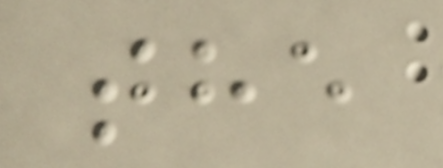the
